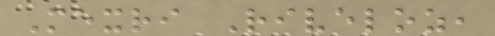Mexri Riveloz,
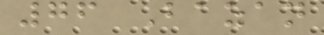76 Bazan
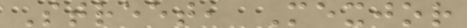Street, Mexjor
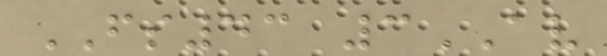FS43 3AV
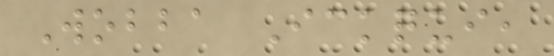Wobba Ickqui,
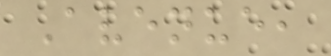Avenue,
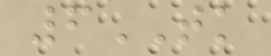6TK
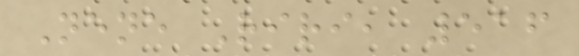Nene Riri, 516
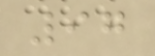97
